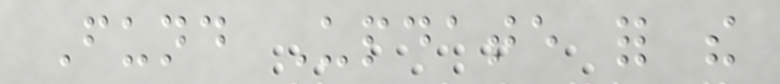Fund Update for the
